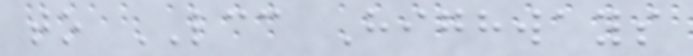to LCC Highways
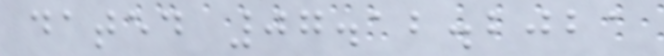dated 07.12.2021
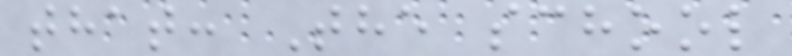that: The school
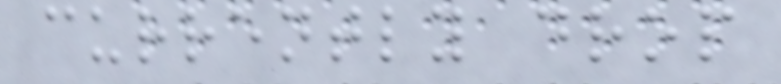currently drop
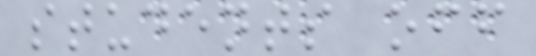students off
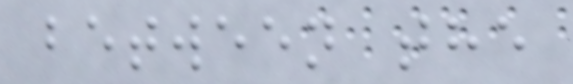between the
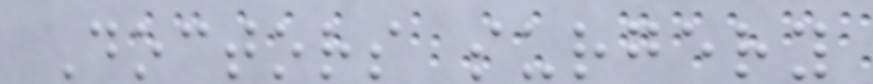Doctors surgery
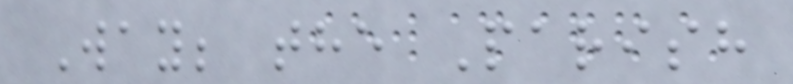Way; the Parish
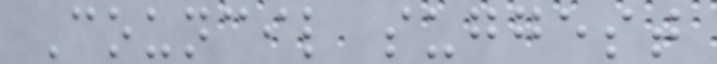Council suggest
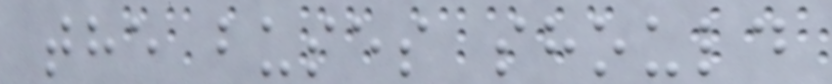the buses should
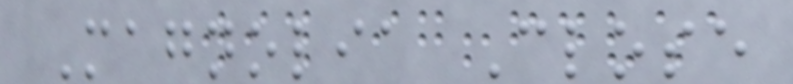Magnolia Close
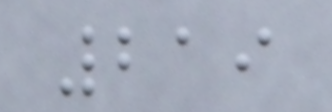219
